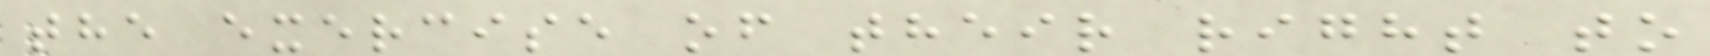the exercise of their right to
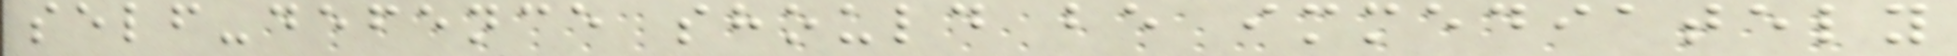self-defence should be immediately
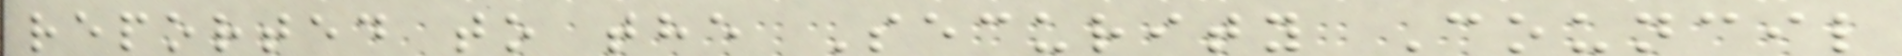reported to the Security Council
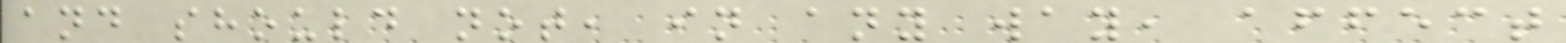and should not, in any way, affect
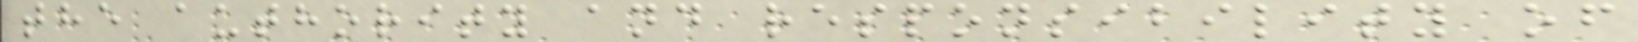the authority and responsibility of
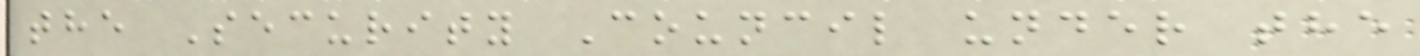the Security Council under the
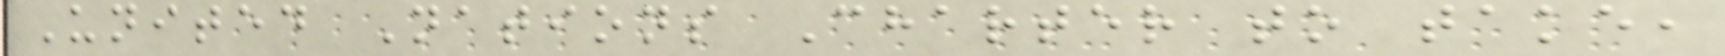United Nations Charter to take,
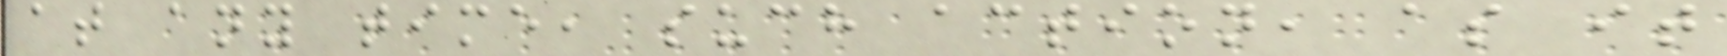at any time, such action, as it
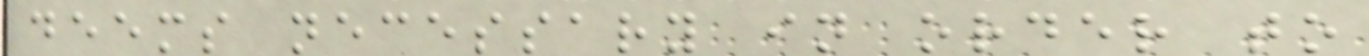deems necessary in order to
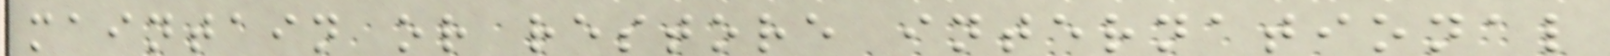maintain or restore international
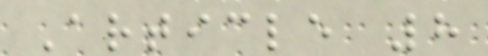Article 8
